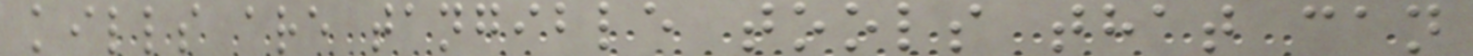kills are tangible tools that can
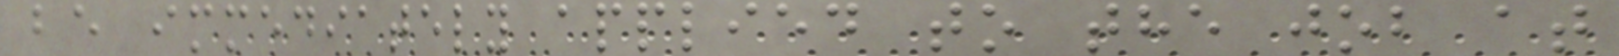be immediately applied to the job at
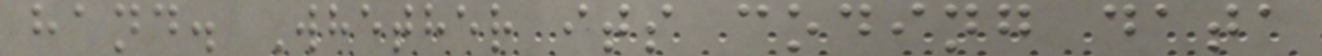hand. Whether its coding data
